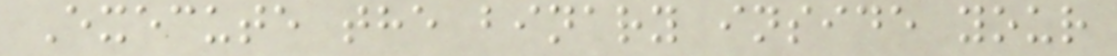Execute the binary inside your
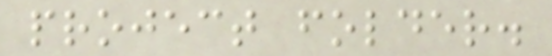project folder.
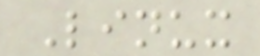Linux
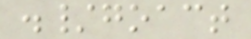./goact
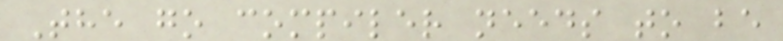The go compiler needs to be
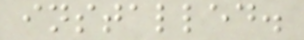installed.
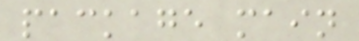package main
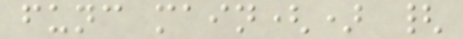func main() {
